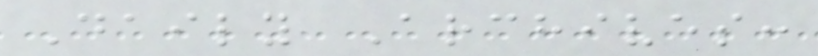Daily Archives:
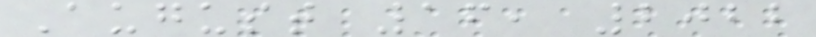August 16, 2022
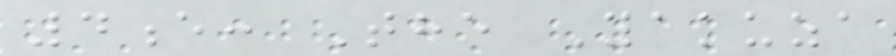4e: The Yakuza
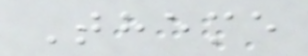Theme
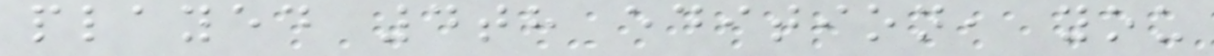played 4th edition, you
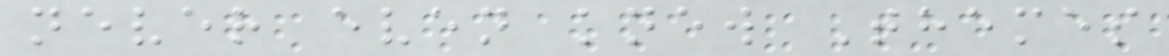never even knew Themes
